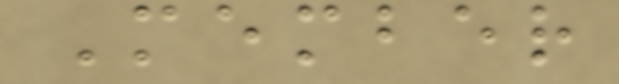Member
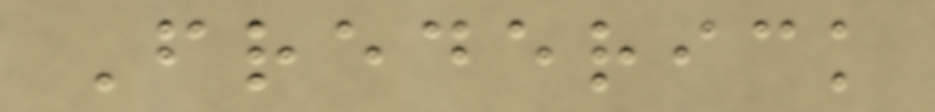Frederick
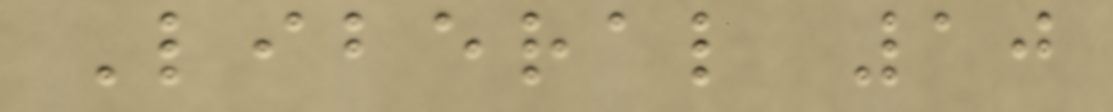Liberal 10
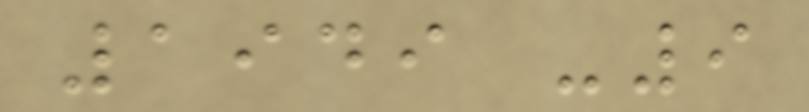1949 -9
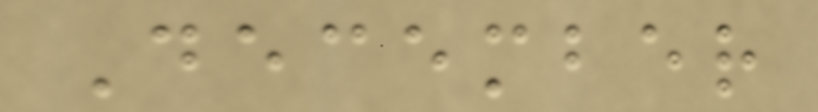December
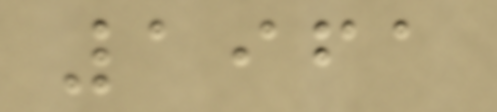1961
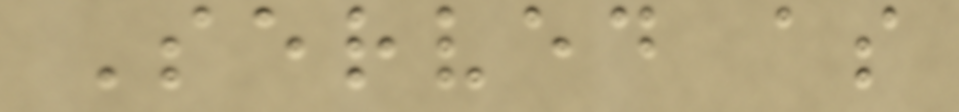Served as
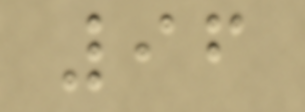96
